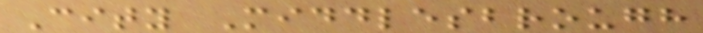City Middlesbrough
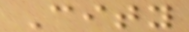City
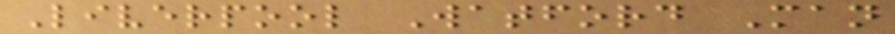Liverpool Watford Man
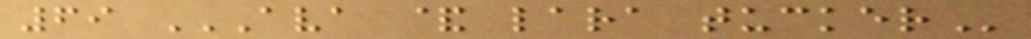69 AVA & LARA TUCKER
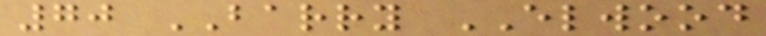70 BARRY ELWOOD
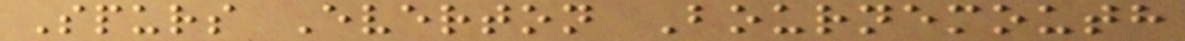Spurs Everton Bournemouth
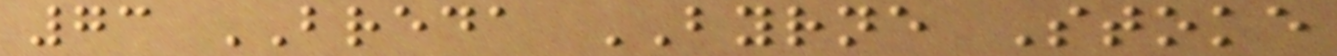73 BREDA BYRNE Stoke
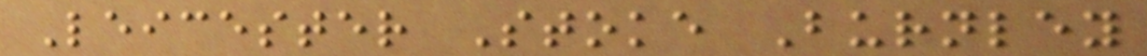Leicester Stoke Burnley
